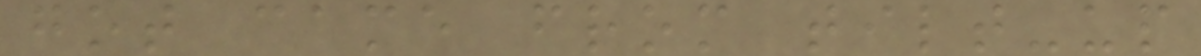got came from tilt-up
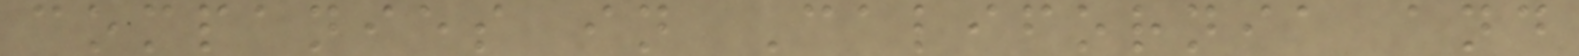companies in California and
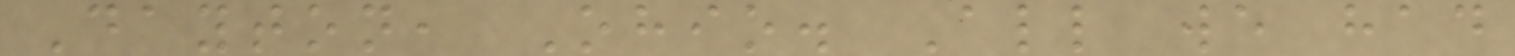Dayton, Ohio. All we had
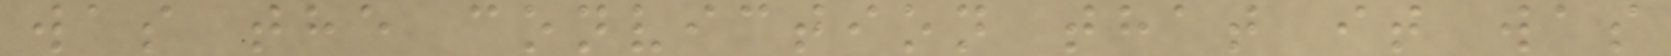was the conviction that it was
